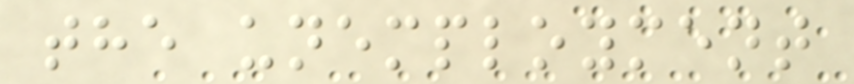the unemployment
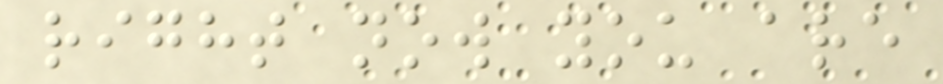right now you are
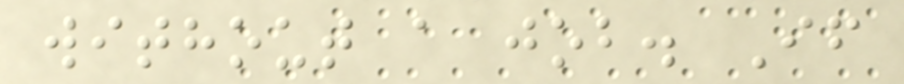without a job. If
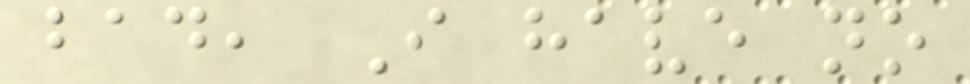bad, I have no
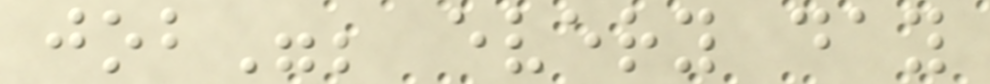job"; every day
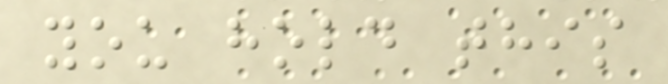you hold this
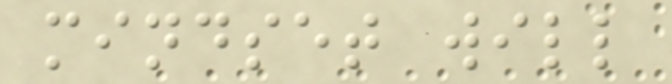mindset will
